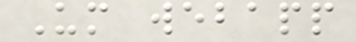Um webapp
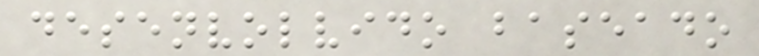desenvolvido baseado
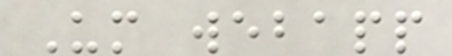Um webapp
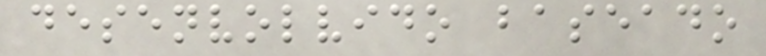desenvolvido baseado
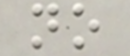no
